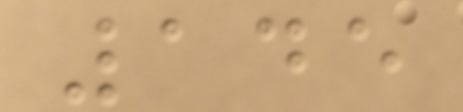145
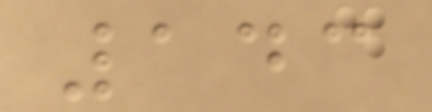143
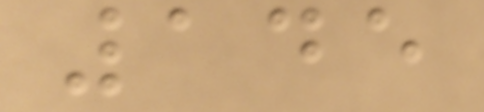145
